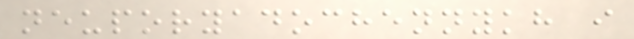neuporyadochennykh i
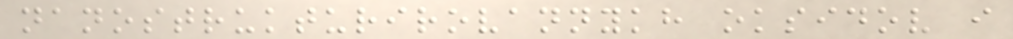nanostrukturirovannykh oksidov i
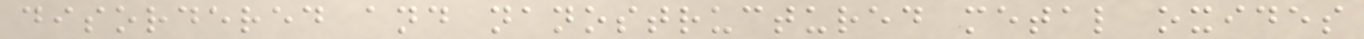disordered and nanostructured metal oxides
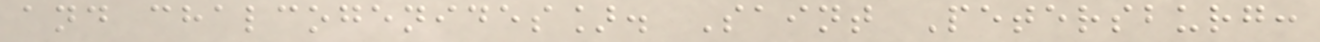and chalcogenides]. Saint Petersburg:
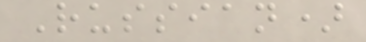Russian)
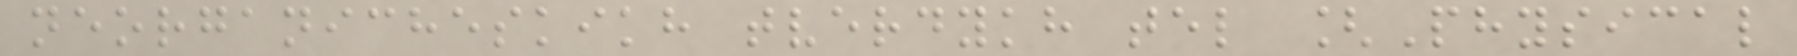neorganicheskikh tverdykh tel [Physical
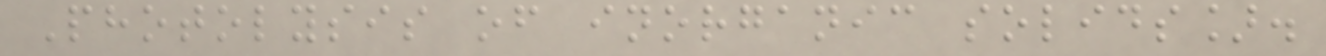Photolysis of inorganic solids].
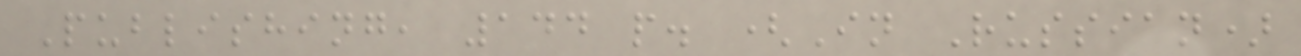Publishing, 144 p. (In Russian)
